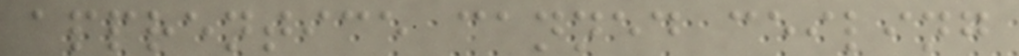apprentice canned ceiling
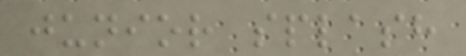junior splash
